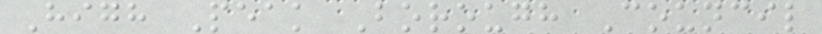High Peak Borough Council
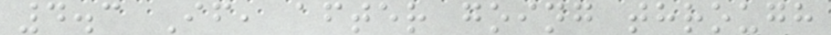4.3 If, after going through
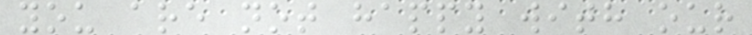you are not happy with our
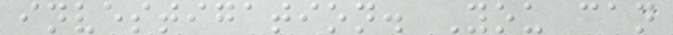investigation. You can
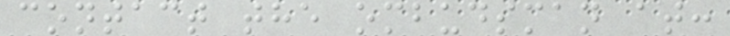contact the ombudsman at:
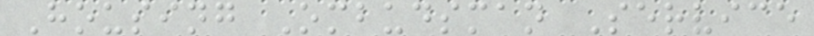Housing Ombudsman Service
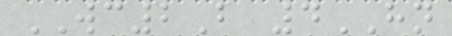WC2B 4HN
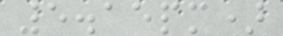5.15pm)
